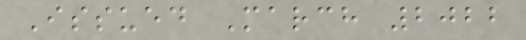Issued March 2022
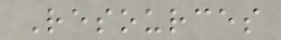Resources
